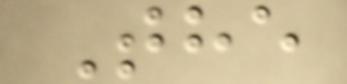The
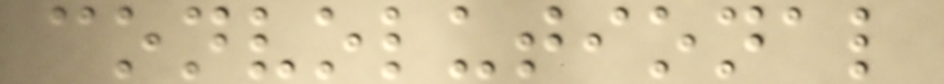convolutional
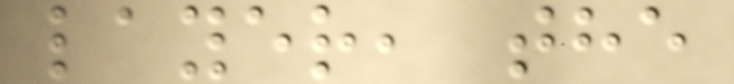layer, the
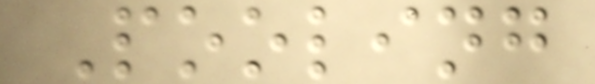Pooling
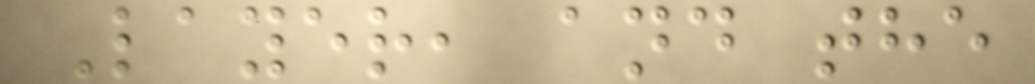Layer, and the
